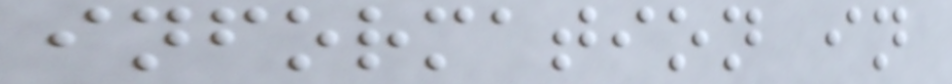information in
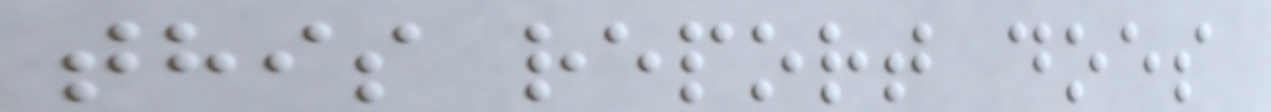this report does
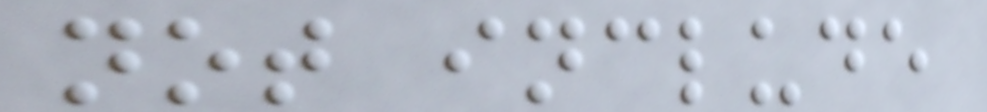not include
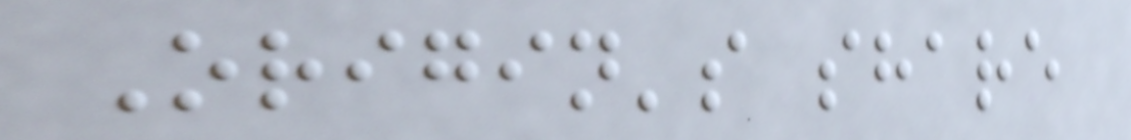Origin's share
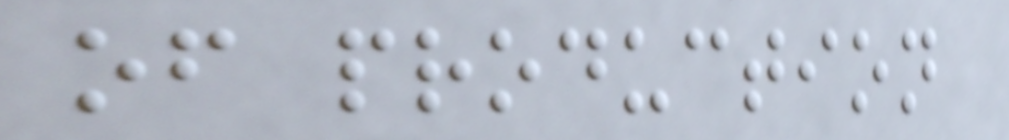of production
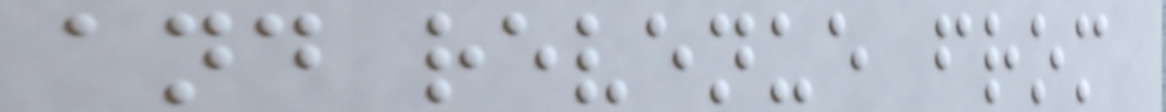and revenue from
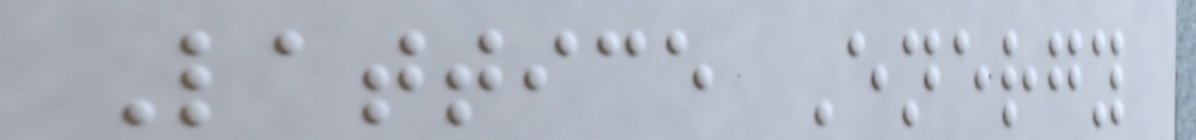Lattice Energy
